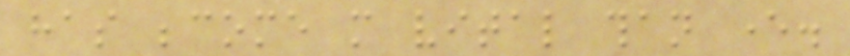has become more vital than ever.
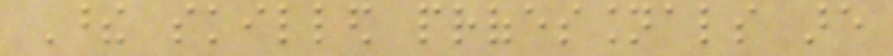These skilled professionals are
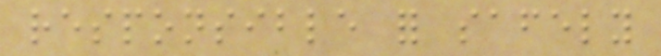responsible for safely
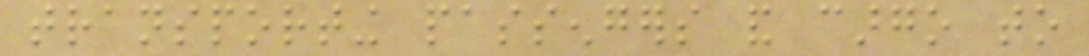transporting passengers and cargo to
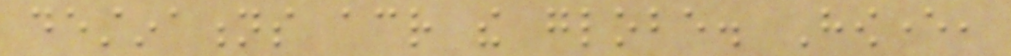destinations across the globe. However,
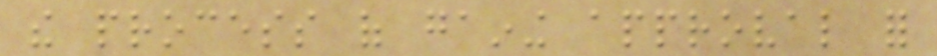the process of gaining approval for
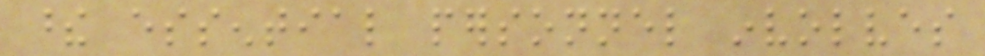these essential personnel involves
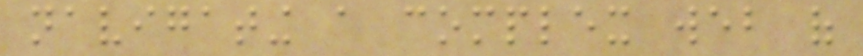navigating a complex web of
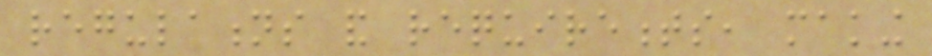regulations and requirements, making
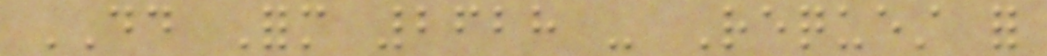DD Form 2628 - Request for
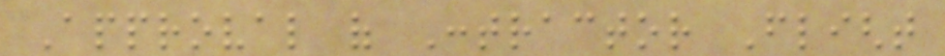Approval of Contractor Flight
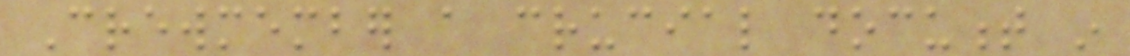Crewmember a crucial document in
